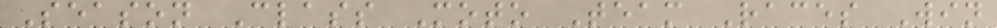Season Class Moto Team Races Win
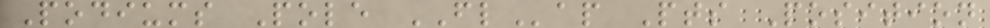Podiums Pole FLap Pts Position
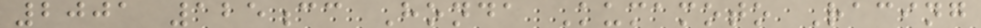2001 125cc Honda Kumamoto Racing
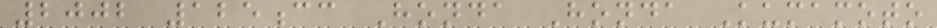2002 125cc Honda Honda Kumamoto
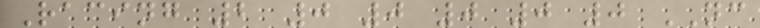Racing 2 0 0 0 0 0 NC
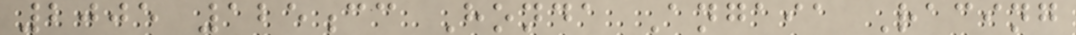2005 125cc Honda Angaia Racing
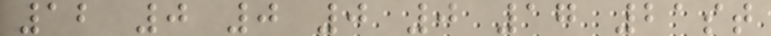12 0 0 0 0 17 21st
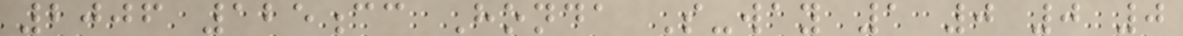2006 125cc Honda S-way 1 0 0 0
